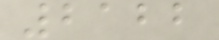2122
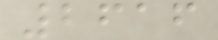2616
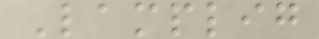Lamplig
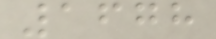1678
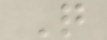Q
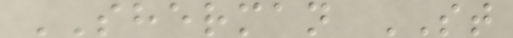SHERMAN ST
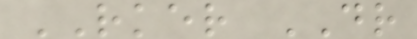RKER DR
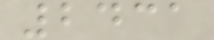2431
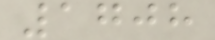1708
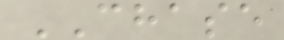CHASE
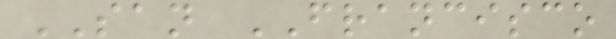SAN FRANCISCO
